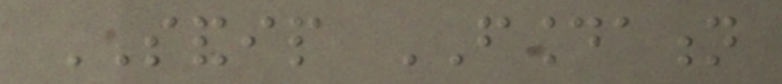SANDIP FOUNDATION
